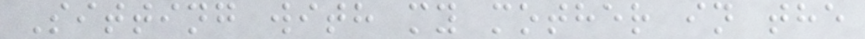Sitting with my mother in the
